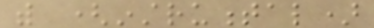with (instrumental)
